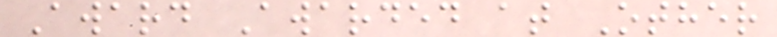Award Awarded at Other
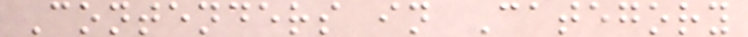Contenders in Category
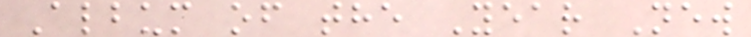Album of the Year New
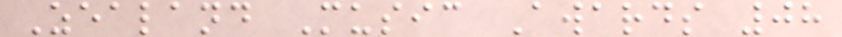Zealand Music Awards 08
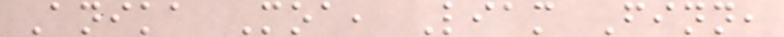Anika Moa, Liam Finn,
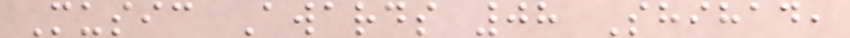Music Awards 08 Shihad,
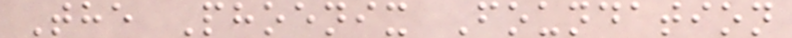The Phoenix Foundation
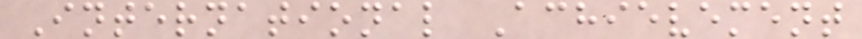International Achievement
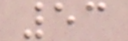53
